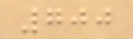700
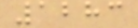1283
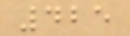425
